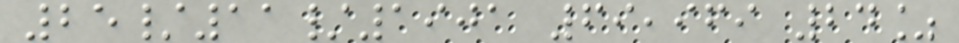25/11/1901 69,969 24%
